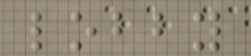lobby
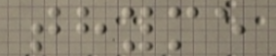thyme
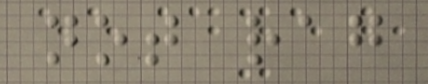not rag
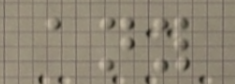any
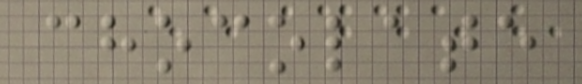chocolate
